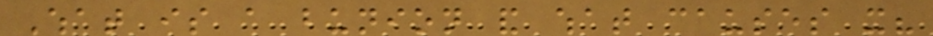What is a bunion and what causes it?
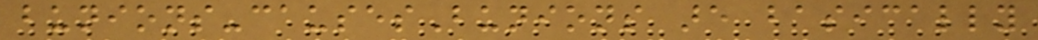bunions-causesBunions are basically
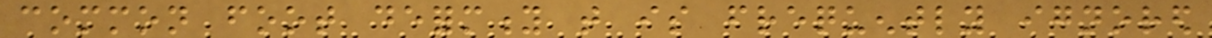common foot deformity that is frequently ignored
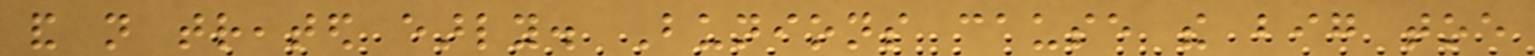and not treated early. Bunions cause the big toe
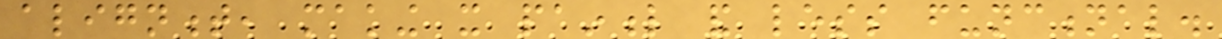alignment, making it painful and less functional.
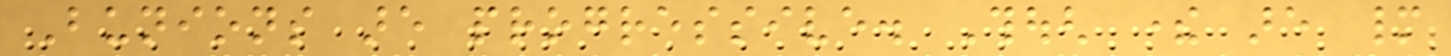Bunions are progressive. Though there are many
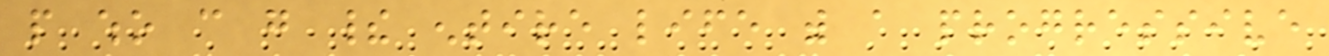people who can go their entire life with a progressive
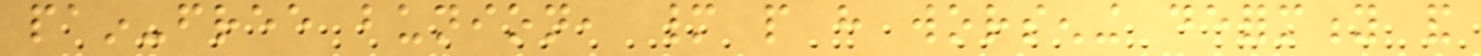pain-free bunion, many people have worsening deformity and
